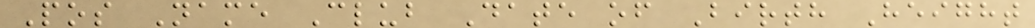Pos Name Club Date of Birth Height
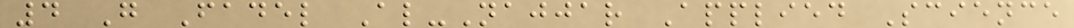4 G Fadel Al-Najjar Applied Science
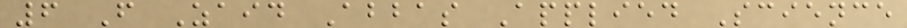6 F Zaid Abbas Applied Science
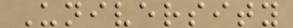University
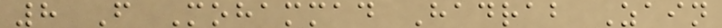8 F Mohammad Hadrab Zain
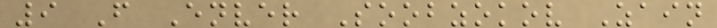9 F Enver Soobzokov Zain
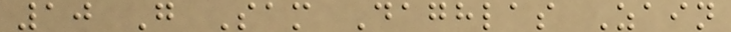10 G Sam Daghlas Zain
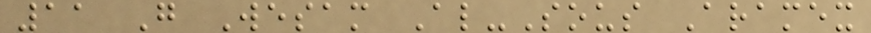11 G Wesam Al-Sous Aramex
